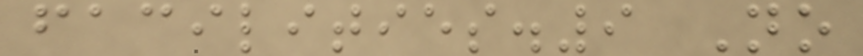facilities.9 No
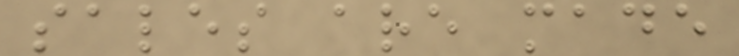sales are made
